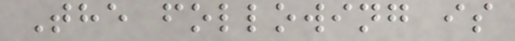The following is
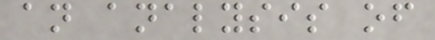an analysis of
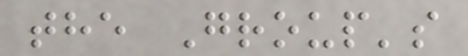the Group's
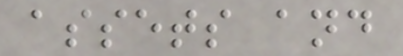assets and
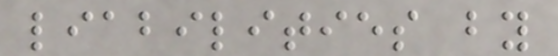liabilities by
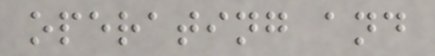operating and
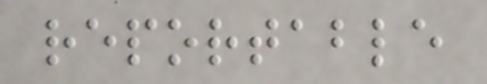reportable
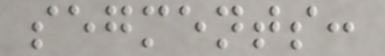segments:
